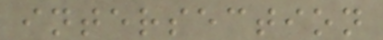intersection
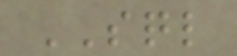SQL
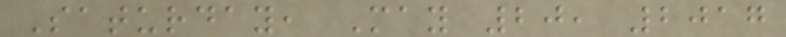Saturday, May 20, 2017
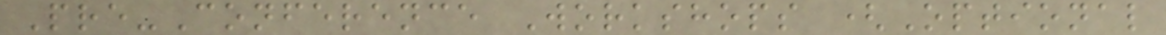Pre-Conference Workshops (Optional
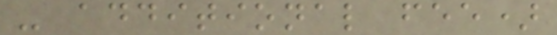- additional fee)
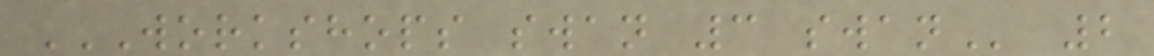WORKSHOPS SWAN 3 SWAN 2
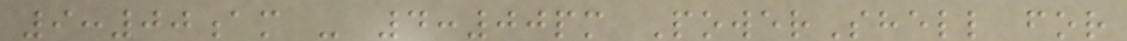9:00am - 4:00pm PowerShell for
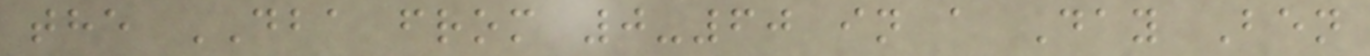the DBA from 0-60 in a Day Ben
